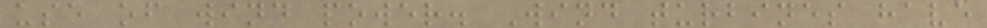use of wind power. Wind turbines have
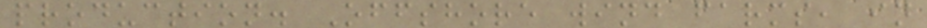production. Offshore wind farms, in
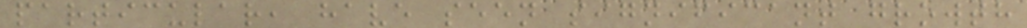particular, have seen significant growth
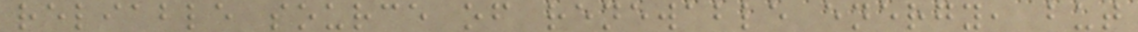reliable source of renewable energy, but
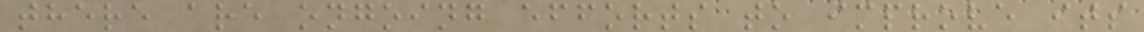there are ongoing efforts to improve its
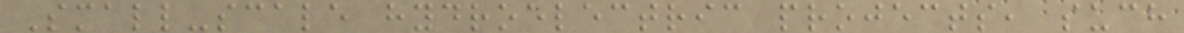Small-scale hydroelectric projects, such
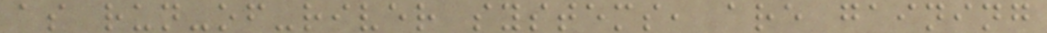as run-of-river systems, are gaining
